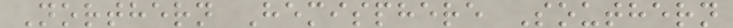Northern Hemisphere Southern
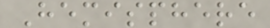Hemisphere
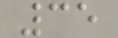35
